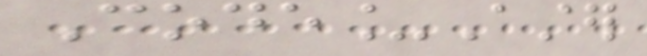Code_Aster
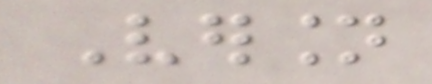Version
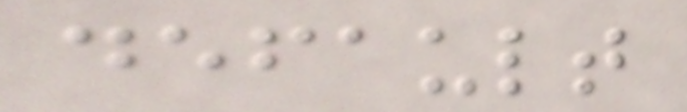default
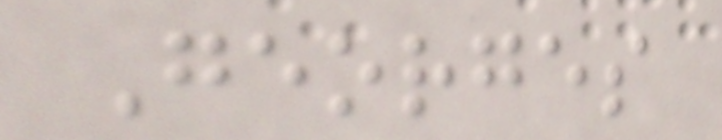Georges
